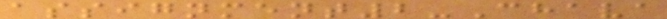assignment2-Chava
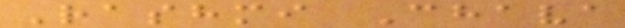Rashmi Chava
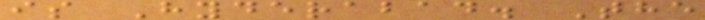is Hyderabad. The
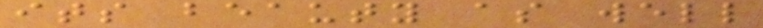its beauty as well
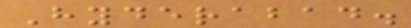Hyderabad.
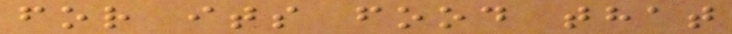for its food that
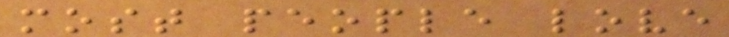most people love
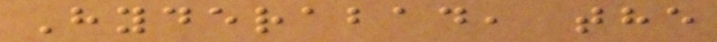Hyderabad, the
